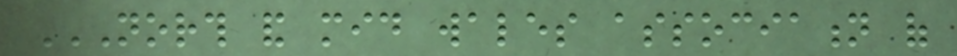NORTH AND MID WALES ASSOCIATION OF
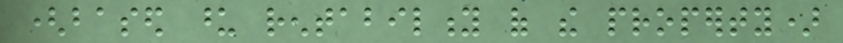(based upon rentability of the property)
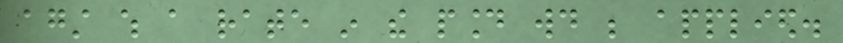against which a rate in the pound would be applied.
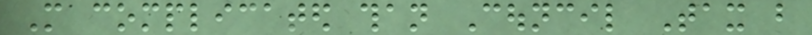More complicated than Council Tax but
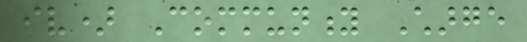iv) Community Charge
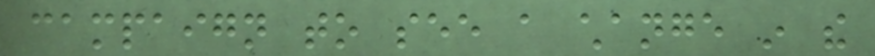campaign to see a change in the
